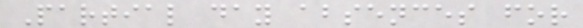Partial day absences for
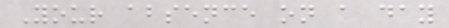Your absence on a day
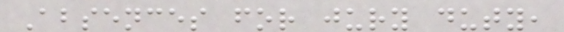Absences for jury duty,
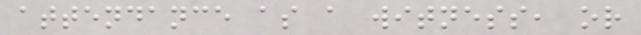attendance as a witness, or
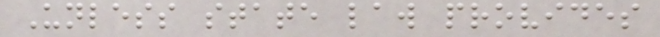Unless state law provides
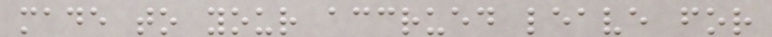made to your accrued leave for
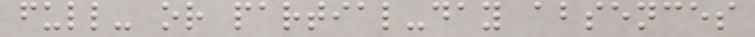full- or partial-day absences
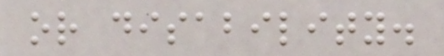or disability.
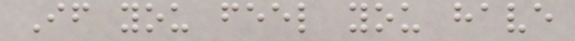If you feel you have
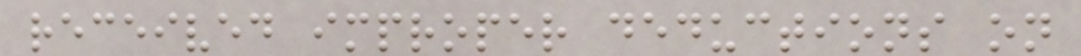received improper deductions on
